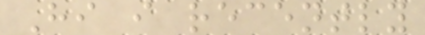Hi i recently
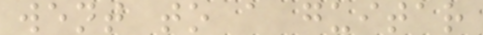went to a guitar
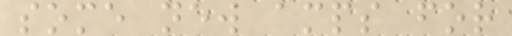some new amps for
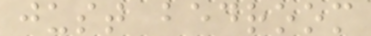just bedroom
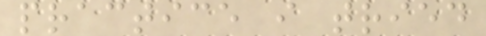practice i tried
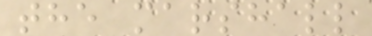the marshall
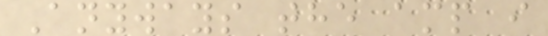Anyways the amp i
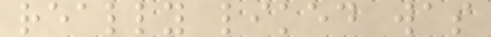really liked was
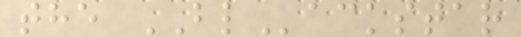the BLackstar
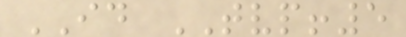ID TVP!5
